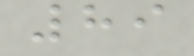89
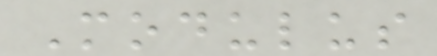Modulus
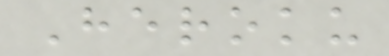Heroku
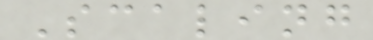Scaling
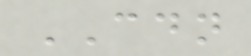CDN
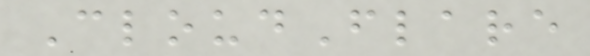CloudFlare
